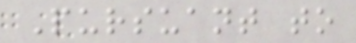Pursuant to
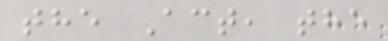the Act, the
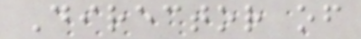Director of
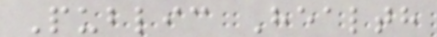Public Health
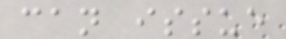can issue
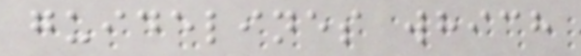guidelines which
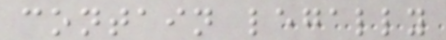contain legally
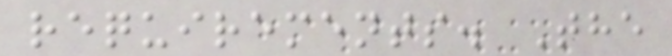requirements. The
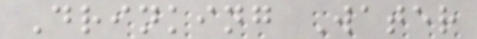Drinking Water
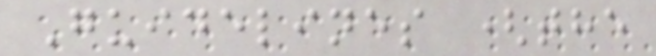Guidelines (the
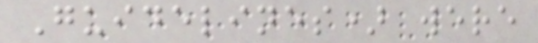Guidelines) were
